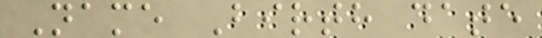Name Birth date
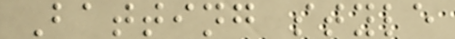Batting style
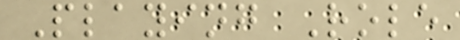Playing Role
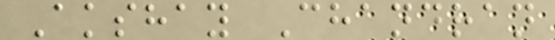Akshay Chandran
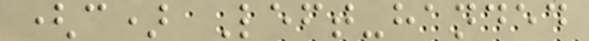(c) Left-handed
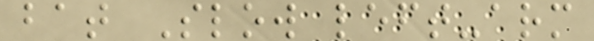bat Slow left-arm
